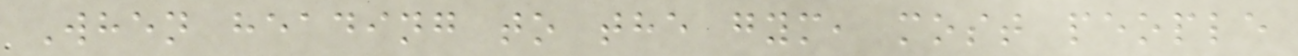When heading to the gym, most people
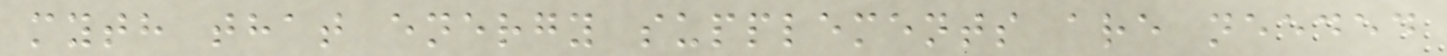myth that energy supplements are needed
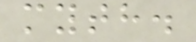myth.
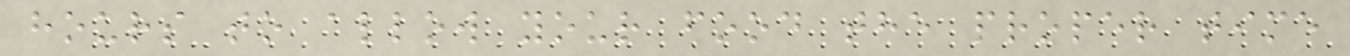hours to allow your food the proper time
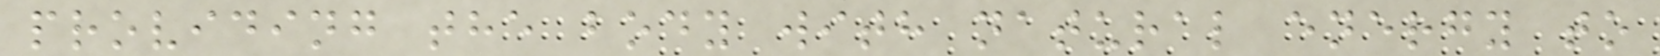providing the body with natural energy to
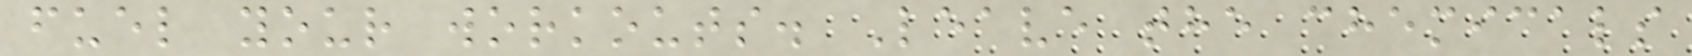fuel your workouts. Leave the chemicals
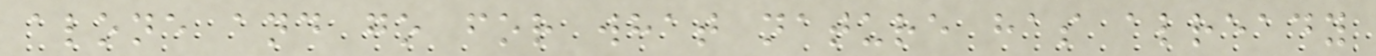alone and go for what nature has already
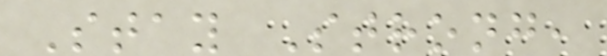Stay Strong,
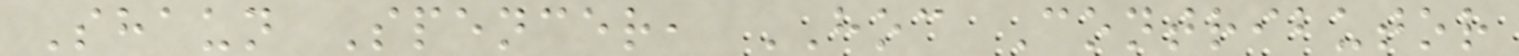Shaun Spencer, HOC Contributor
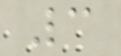3
